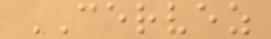CERVEZ
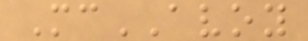McAVOY
